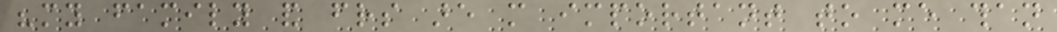"my family and friends are more important to me than
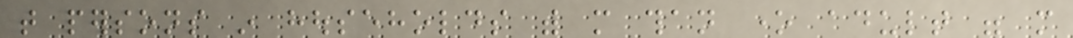that persons in households with more than one adult were more
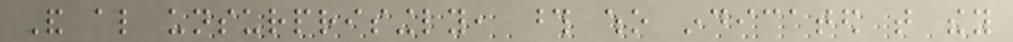And also unsurprisingly, those who indicated that they
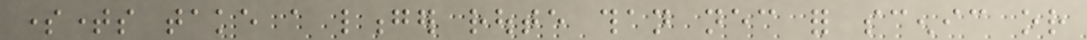sometimes take a longer route than necessary for scenic or
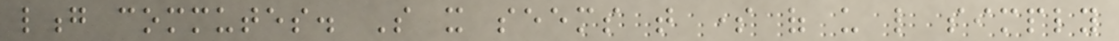long commutes. So it seems that some of us like simply
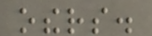others.
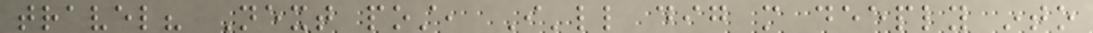travel? Next post, I'll dig more deeply into
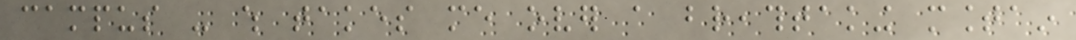campus - which takes me over a breathtaking mountain
